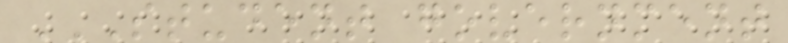STUDENT GOVERNMENT
